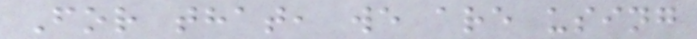For that, we are using
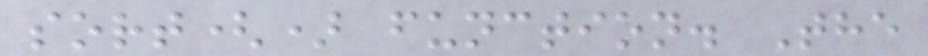sort() function. The
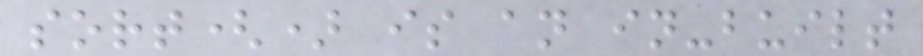sort() is an in-built
